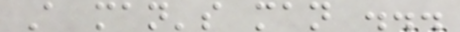A man's man ...
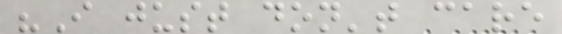"I just don't care
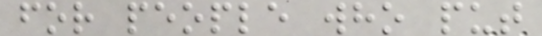for people who put
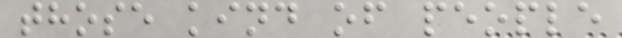those kind of people
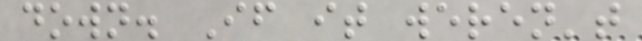down. If it weren't
